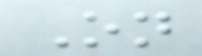On
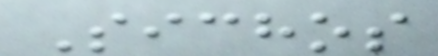Sichos
